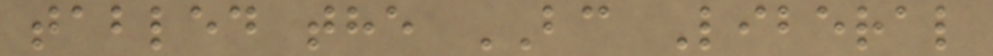tabled the BC Liberal
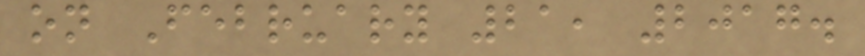on February 21, 2017.
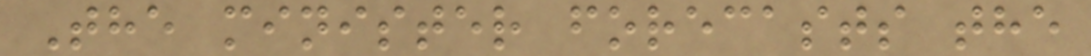The minister forecasts the
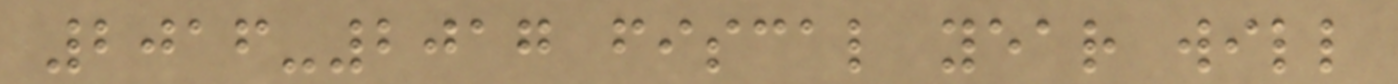2016-2017 fiscal year will
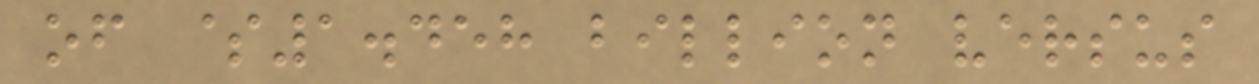of $1.458 billion versus
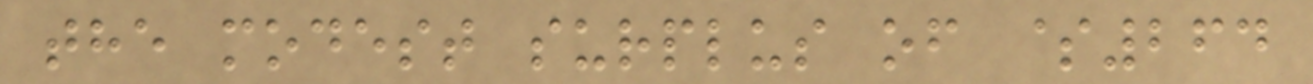the modest surplus of $264
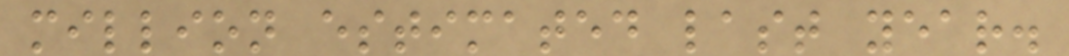million estimated last year.
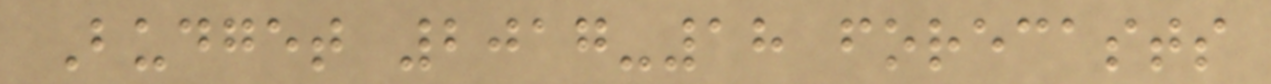Budget 2017-18 forecasts
